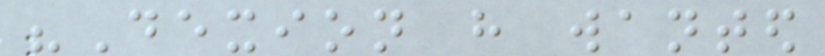"Dexion have wanted
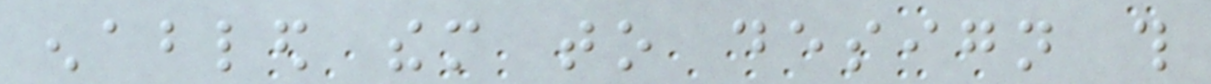enabled them to design this
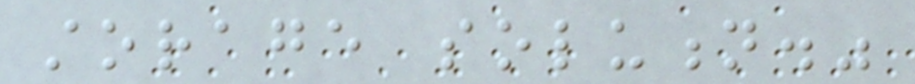storage solution."
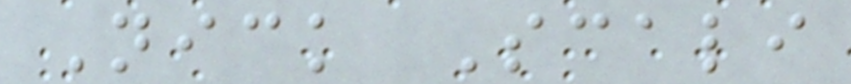Nick Scali
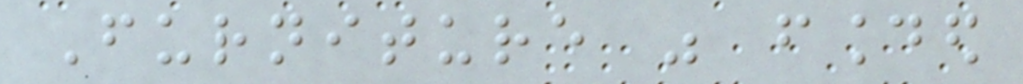Furniture was founded
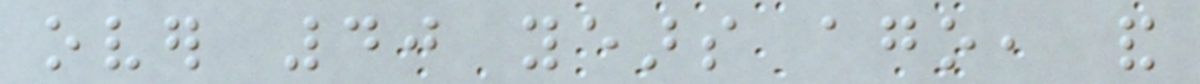over 40 years ago, and
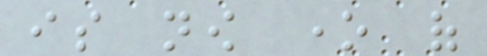is now one of
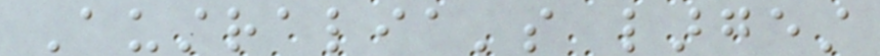Australia's largest
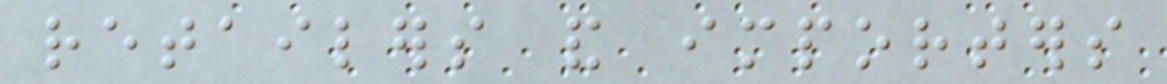retailers and importers
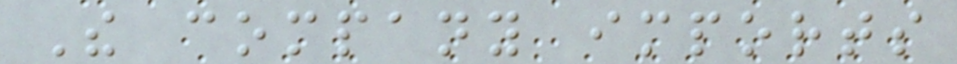The company imports
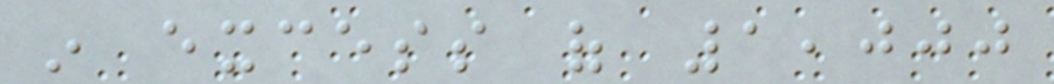in excess of 1,000
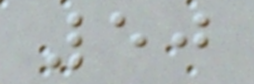50
